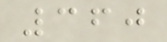360
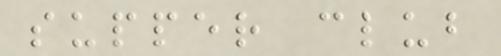supper club
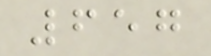657
